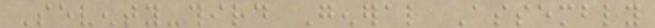Seventy-third General Assembly
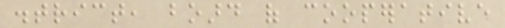district, board of cooperative
